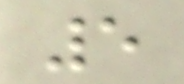5
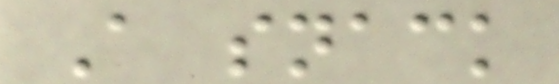A snack
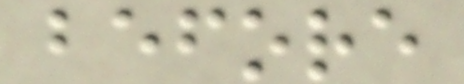before
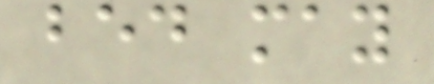bed may
